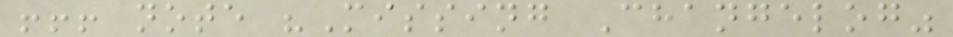!!! note "Missing Changelog"
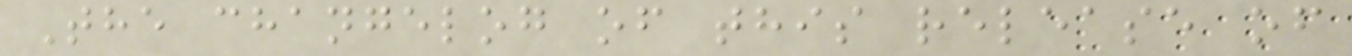The changelog of this release of
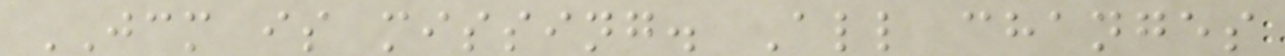JCM is missing. All changes
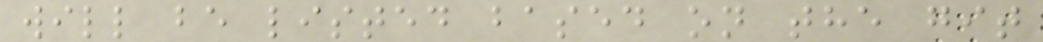will be listed based on the git
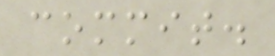commit.
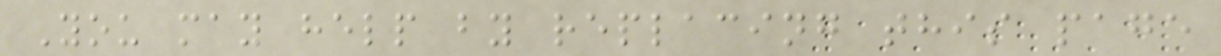You may help by replacing this page
